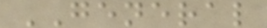GENERAL
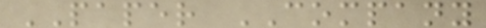PAPER COMPANY
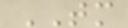TM
